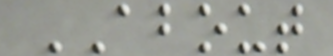ABOUT
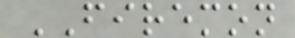FIREMON
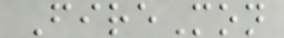FireMon
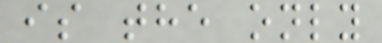is the only
